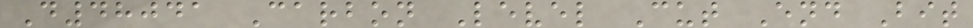D48041 Carbon Level Cut End Bit
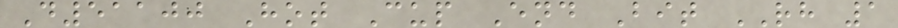D51100 Hot Cup End Bit RH 1
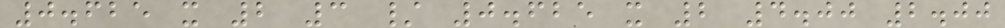0.625 x 2 3 / 0.625 x 2 4.00 2.00
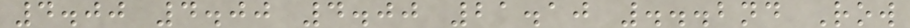4.00 4.00 4.00 21.10 ...2nd Row
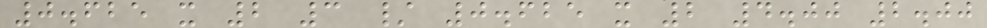0.625 x 2 3 / 0.625 x 2 4.00 2.00
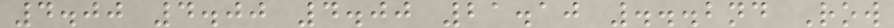4.00 4.00 4.00 21.10 ...2nd Row
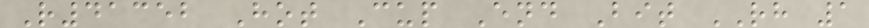R41352 Hot Cup End Bit RH 1
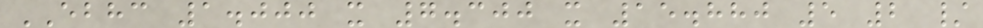EBHC 1.000 x 7.300 x 15.880 5 2 /
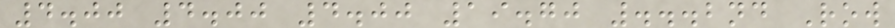4.00 4.00 4.00 19.70 ...2nd Row
